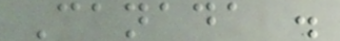Canada .
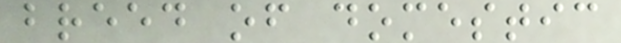breed of domestic
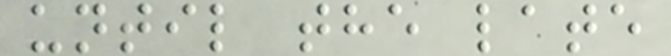until the late
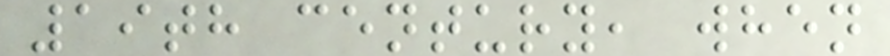19th century, when
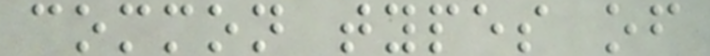common types of
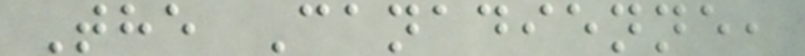The Canadienne,
